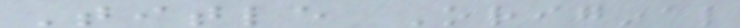Title Original
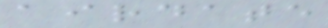airdate
